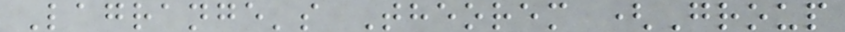Lagrange's Theorem (Group
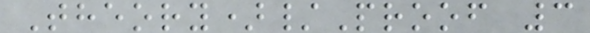Theory)/Proof 3
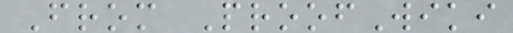From ProofWiki
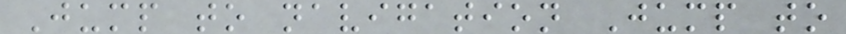Jump to navigation Jump to
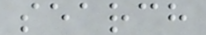search
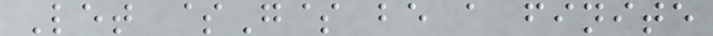Let $G$ be a finite
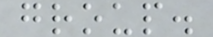group.
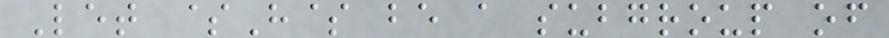Let $H$ be a subgroup of
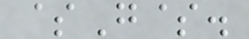$G$.
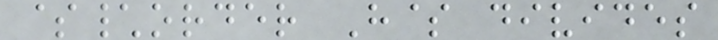$\order H$ divides
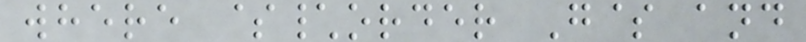where $\order G$ and
